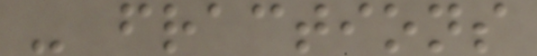- fractions
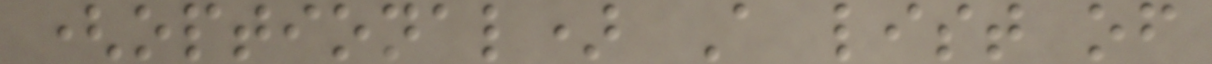(optional) A list of
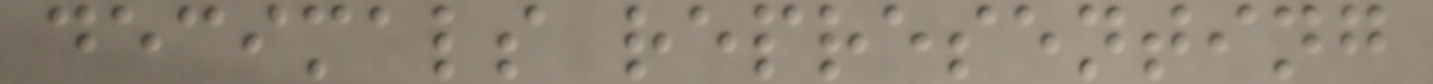decimals representing
